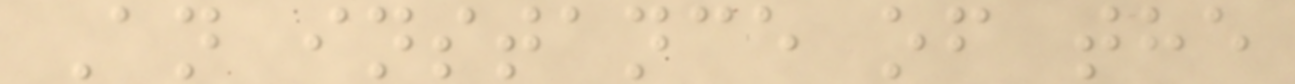An instance of the
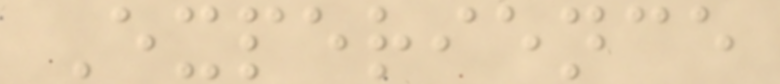Experience
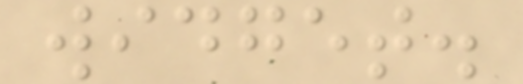widget.
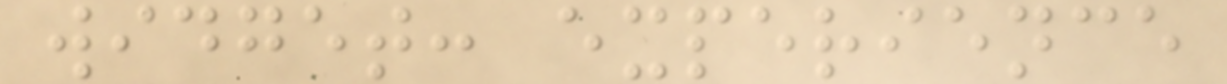widget: experience
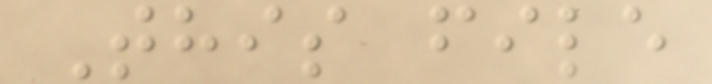This file
